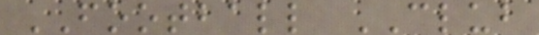FOOTBALL CLUB
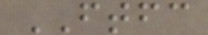FTFC
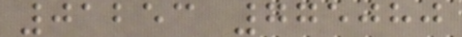01253 775080
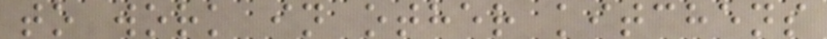to work in other kitchens
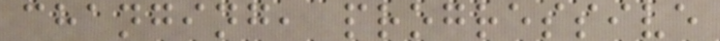changing, progressive
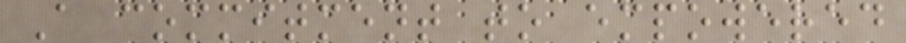A commitment to empowered
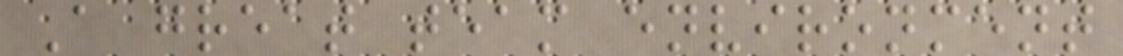A great team environment
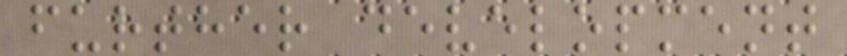further development
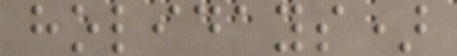holidays)
